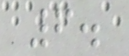6.
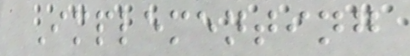Implementing
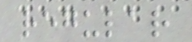regular
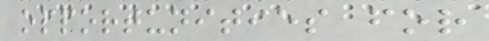opportunities for
